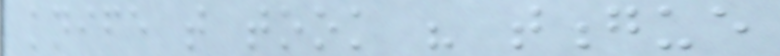knife that took his tongue
